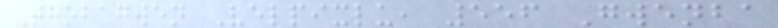Thobagwen Velpixlu, 556 Gwenba
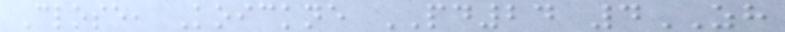Close, Koickne PD24 4ZH
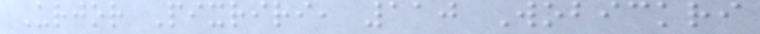Urjor Pixriri, 110 Wobickri
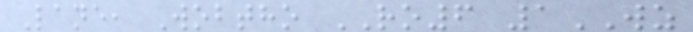Lane, Wobtho RO6 1WZ
